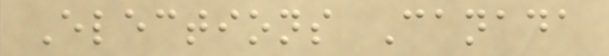Elections Canada
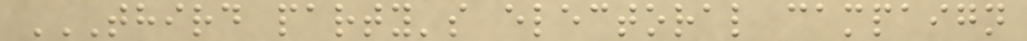THIRD PARTY'S ELECTORAL CAMPAIGN
